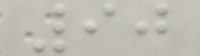90
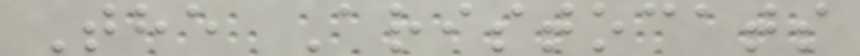The Aristocats
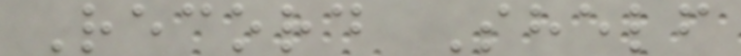Record Shelf
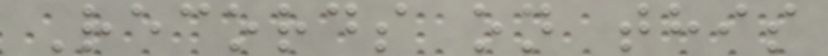Records on this
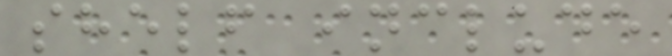shelf include
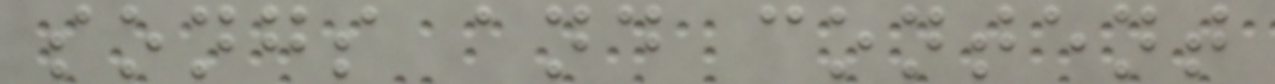songs and content
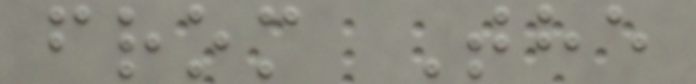from The
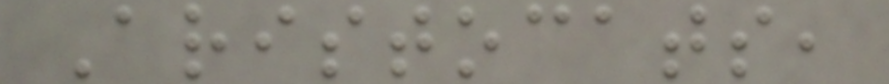Aristocats,
